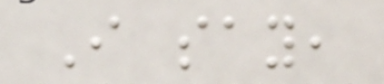I say,
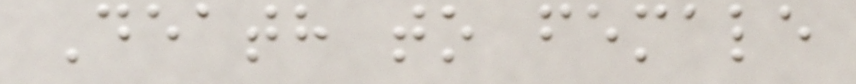Death to female
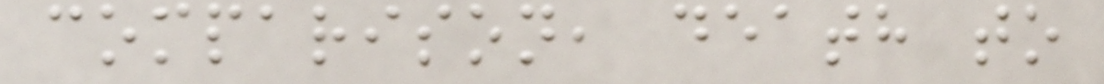comparison, death to
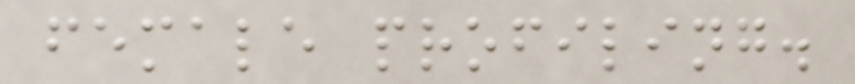female profiling.
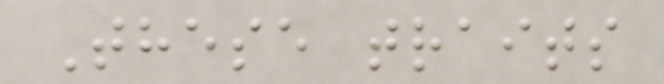These traits
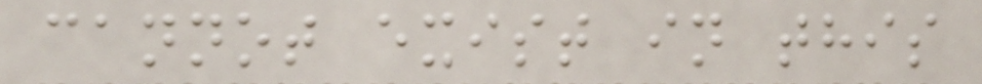cannot exist in this
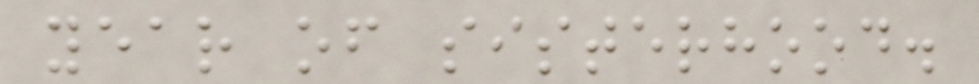year of sisterhood.
